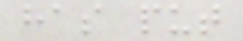has put
